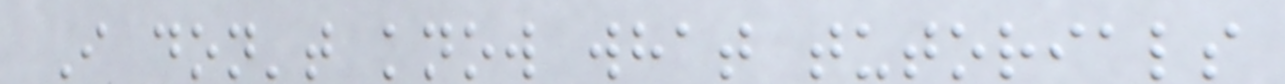I don't know what tutorials
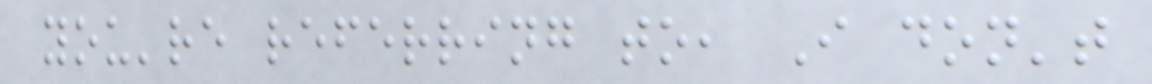you're referring to, I don't
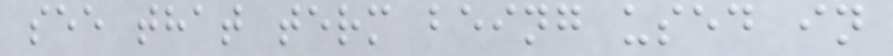see that term being used in
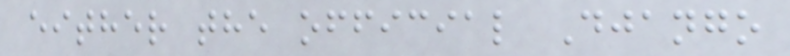either the official Django
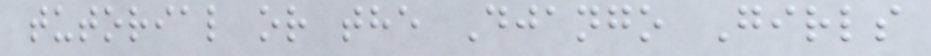tutorial or the Django Girls
